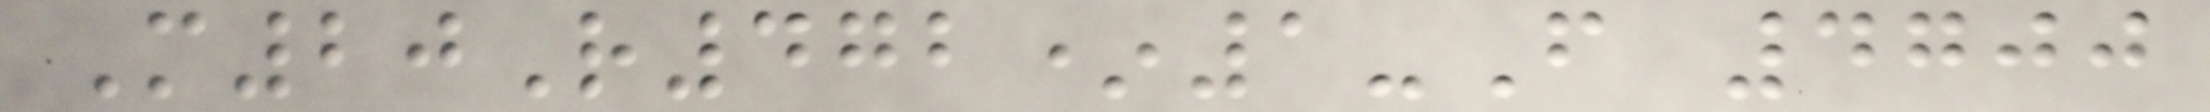M20R472*1-F 4700
